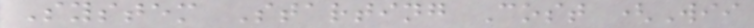System Starting Cost (Wii
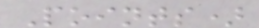Points)
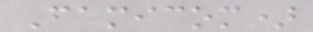Famicom)
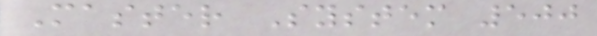Master System 500
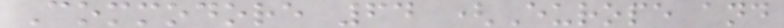Commodore 64 (Europe and
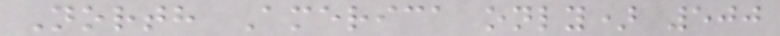North America only) 500
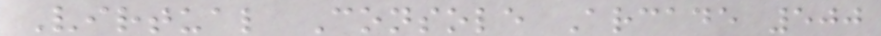Virtual Console Arcade 500
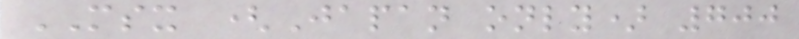MSX (Japan only) 700
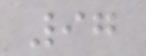97
